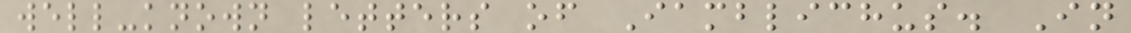well-known letters of Iamblichus. In
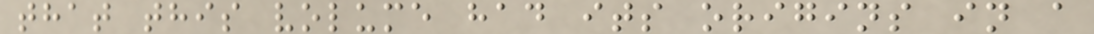that this volume had its origins in a
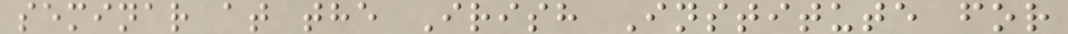seminar at the Irish Institute for
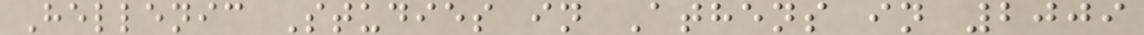Hellenic Studies in Athens in 2009
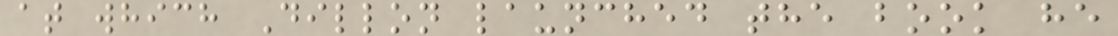at which Dillon launched the book he
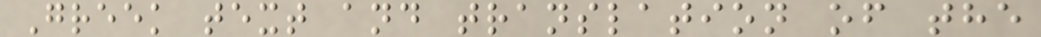Greek text and translation of the
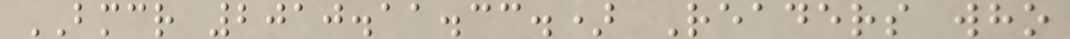BMCR 2010.11.33.) Readers who
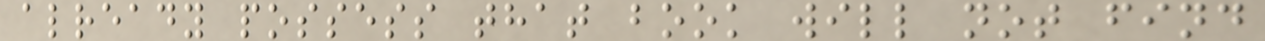already possess that book will not find
